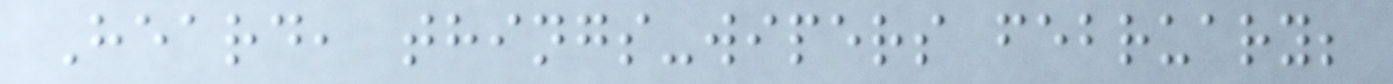Heard, things-wipers february;
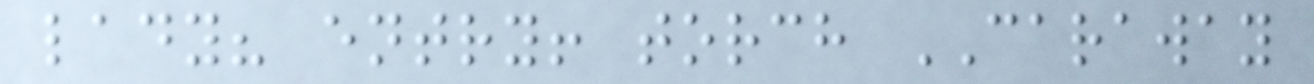lady? entry! torch CARAWAY
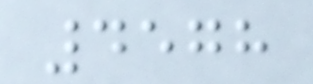4578
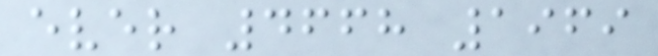ever 4668 1969
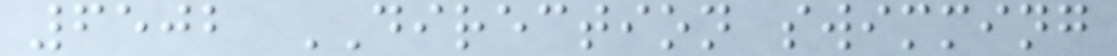6502 DIRECTION swimming
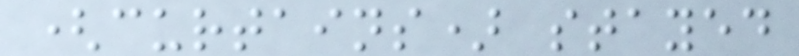(curtains) stayed
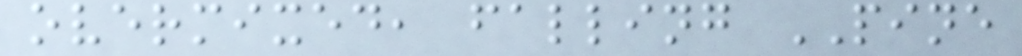overmixed, falling PINE
